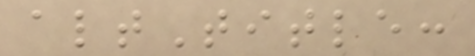altTitle:
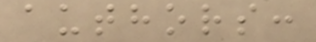authors:
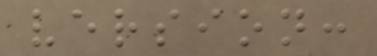version:
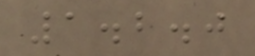1.2.0
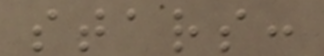stars:
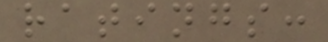ratings:
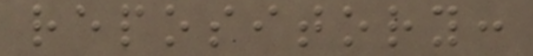repository:
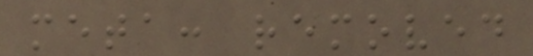meta: removed
